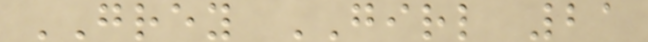GREY GIRL 21
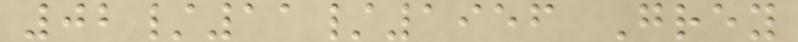02/11/1956 Grey
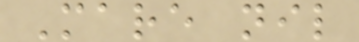Mare nil
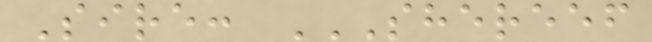Sire: SHEREEF
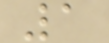1
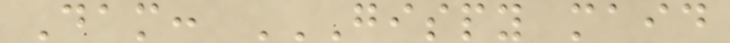Dam: GISPY MAID
